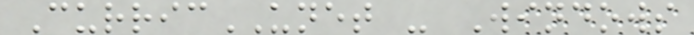CurricUNET - Windows
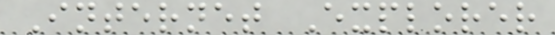Internet Explorer
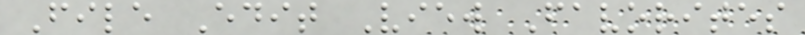File Edit View Favorites
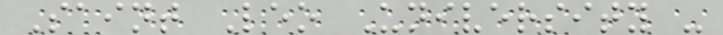Saint Leo University -
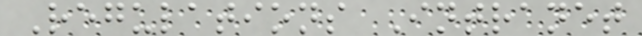Regulations Intranet
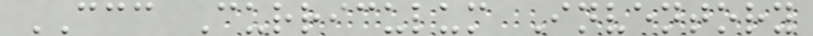CCC Curriculum Inventory
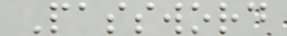Password
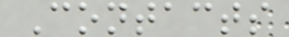Contacts
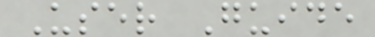User Guide
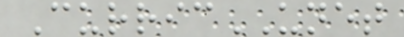CurricUNET
